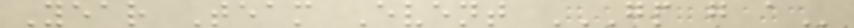Year Team Event GP G A
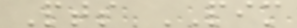Pts PIM
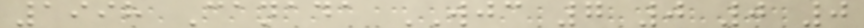1998 Canada WJC 7 0 0 0
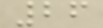26
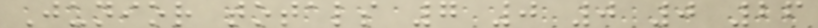Junior totals 7 0 0 0 26
